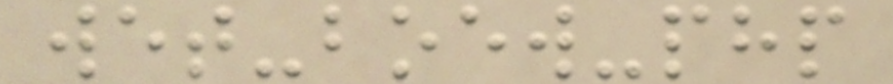wet-boew-php
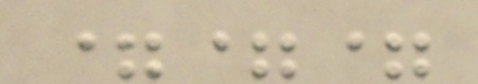===
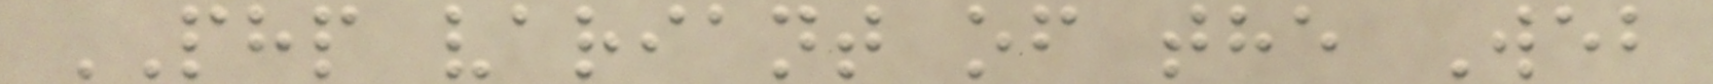PHP variant of the Web
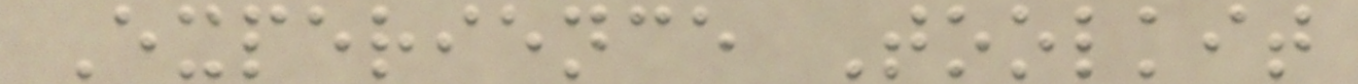Experience Toolkit
